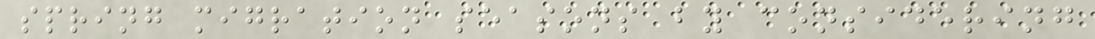spring migration seasons by considering
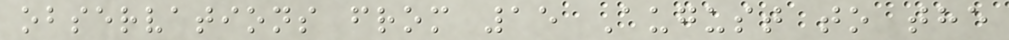observations from 15 August to the
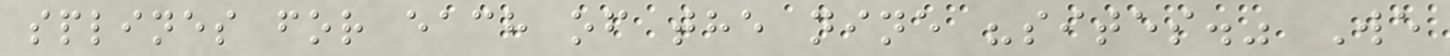splines for each of the nine "sites." We
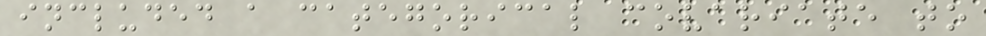included a categorical covariate to
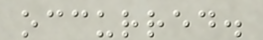occurred.
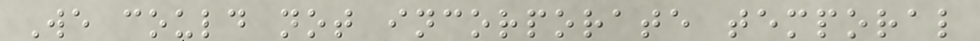We could not incorporate temporal
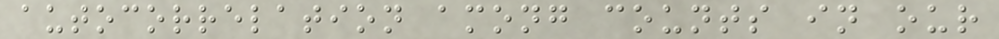autocorrelation among counts in our
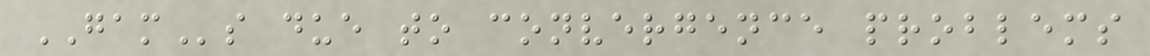GAMs due to convergence problems
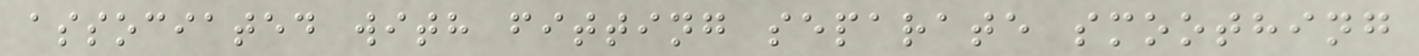associated with fitting separate smoothing
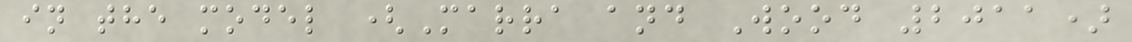in the model (Marra and Wood 2011)
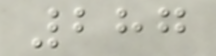287
